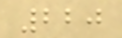220
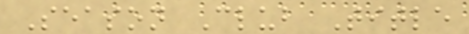Season Club Title
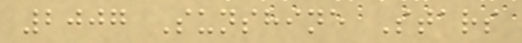2007 Sunshine Stars
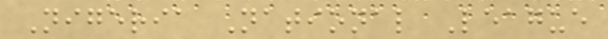Nigeria National League
